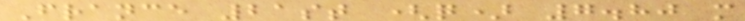France 21st (q) 7.80 m
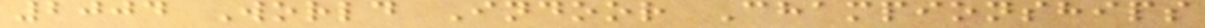2004 World Indoor Championships
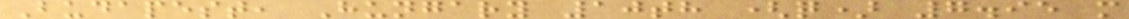Budapest, Hungary 10th (q) 7.95 m
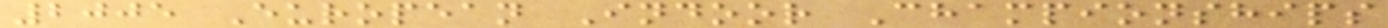2005 European Indoor Championships
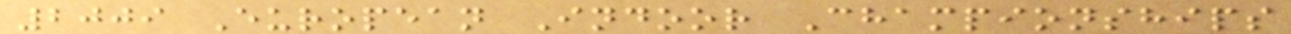2009 European Indoor Championships
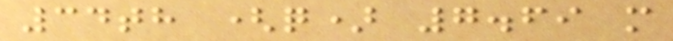34th (q) 7.69 m
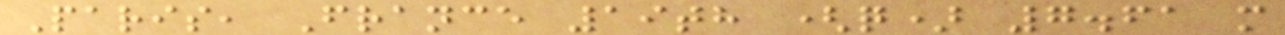Paris, France 19th (q) 7.61 m
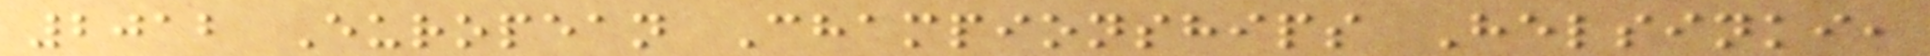2012 European Championships Helsinki,
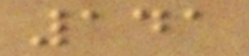141
